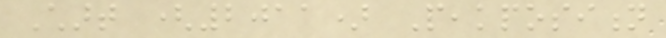Chart (2011) Peakposition
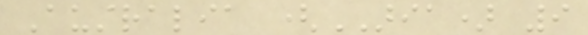Australia (ARIA) 9
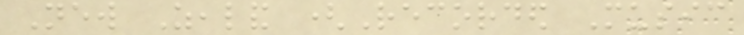New Zealand (Recorded Music
